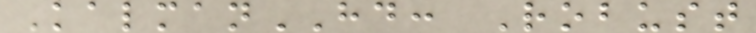KalmanHD: Robust
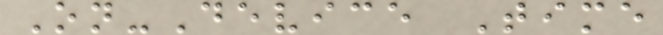On-Device Time
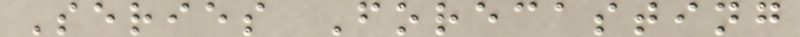Series Forecasting
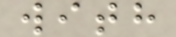with
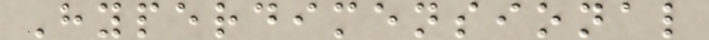Hyperdimensional
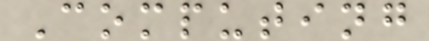Computing
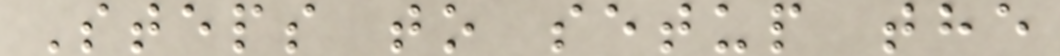Steps to setup the
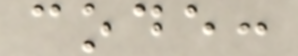code:
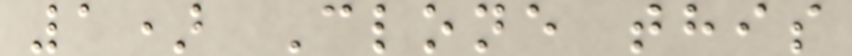1) Clone this
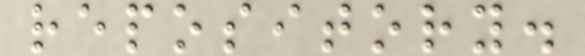repository.
